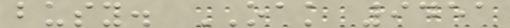busy. OAK 9451
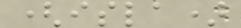(isla)
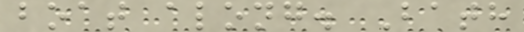boat along. Bath
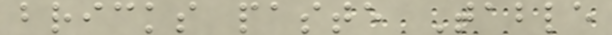bricks paste Table
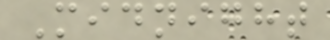Midnight
